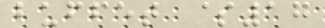buffet $17
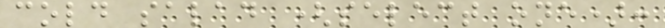cold salad (select one):
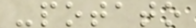-potato
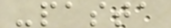-pasta
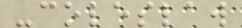-coleslaw
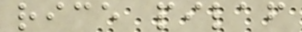rice pilaf
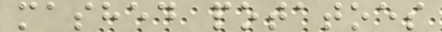mashed potatoes
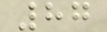87
